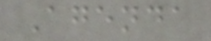Agenda
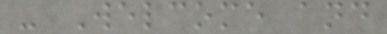- Welcome and
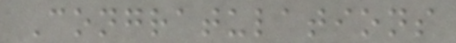Congratulations
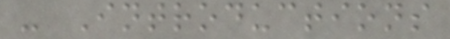- Introductions
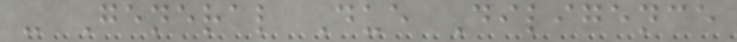- General Due Diligence
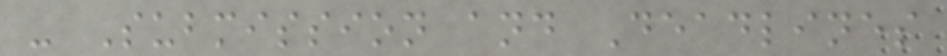- Submission and Deadlines
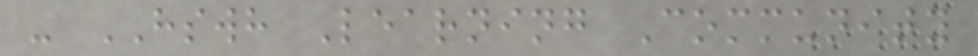- HSWH Learning Community
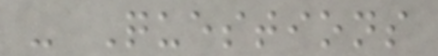- Questions
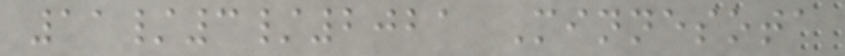11/3/2021 Minnesota
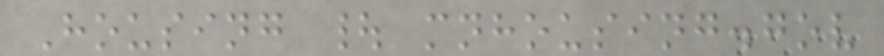Housing | mnhousing.gov
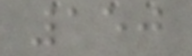150
